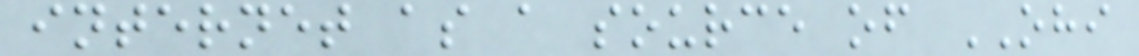internet as a source of OHI
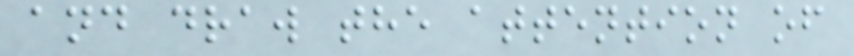and draw the attention of
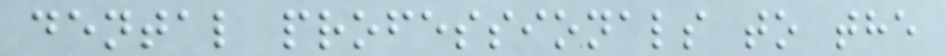dental professionals to the
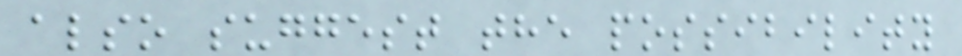also suggest the possibility
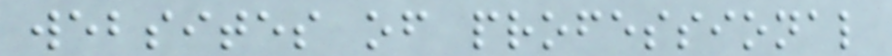websites of professional
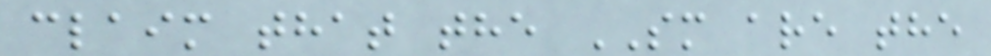claim that the SM are the
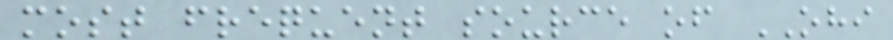most frequent source of OHI
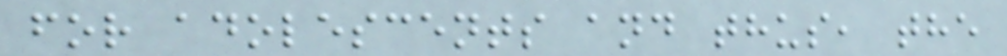for adolescents and thus, the
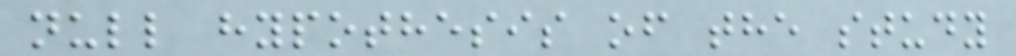null hypothesis of the study
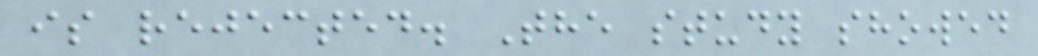is rejected. The study showed
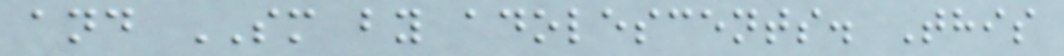and SM by adolescents. This
